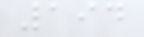194
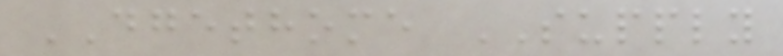DGETHOME SUPPLY
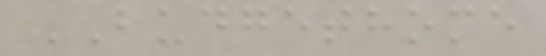BUDGETHOME
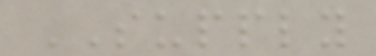SUPPLY
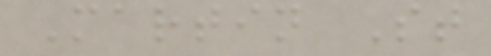Martin St
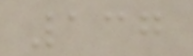137
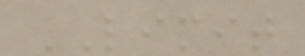LIMIT
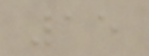15
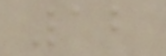12
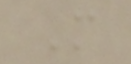M
